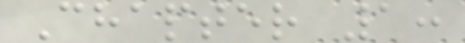Chapter 1:
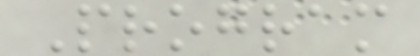Program
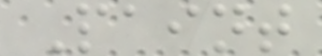Paint
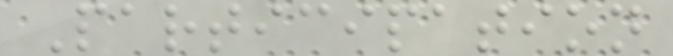Participation
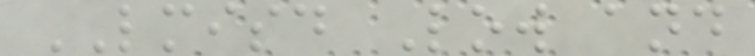LMISD Low and
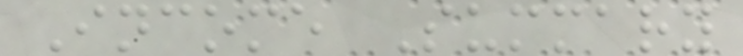Income Summary
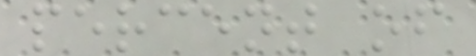percent of
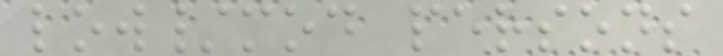low/mod persons
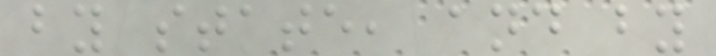by state, and by
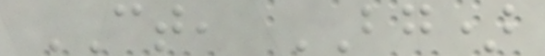CT, BG)
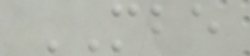MBE
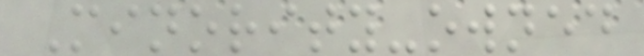Minority-owned
